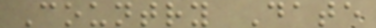Country Date
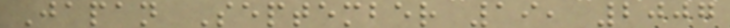Japan September 19, 2007
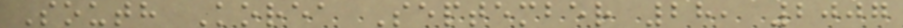South Korea September 28, 2007
